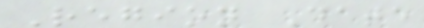Region Date
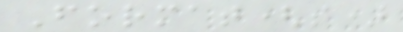Format(s)
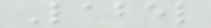Label
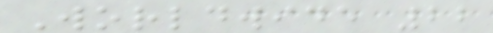Worldwide 22
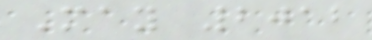May 2012
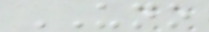UNO
